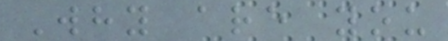Why are you
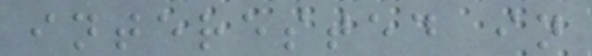interested in
